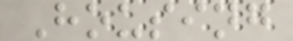Housing
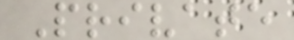Private
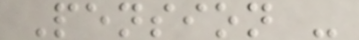Pension -
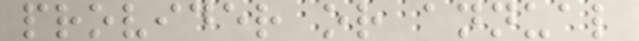provider or annual
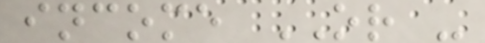income OR -
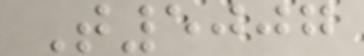T5007
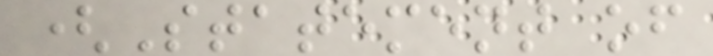(Statement of
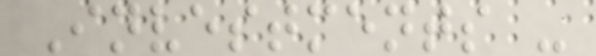Investments -
